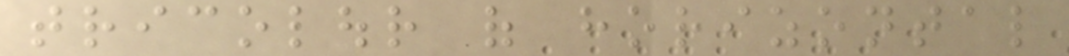tricolour of horizontal
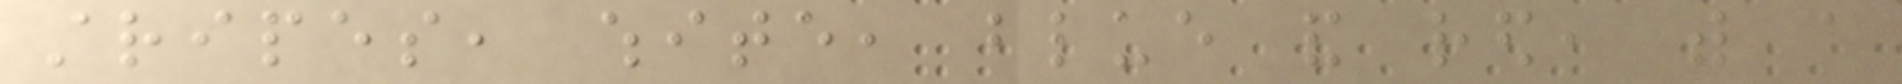stripes, white, blue and red, with a
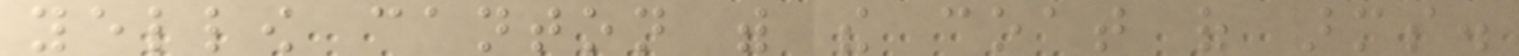yellow canton with the coat of arms.
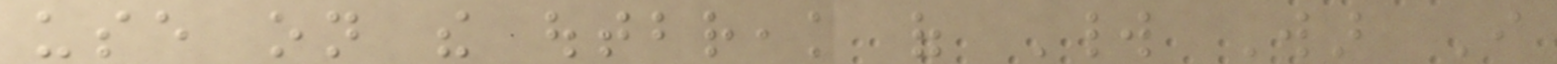use on the outbreak of World War I
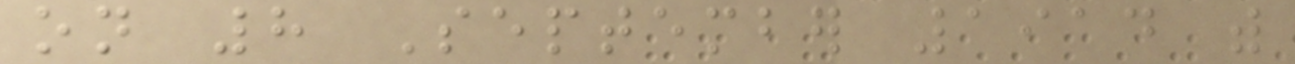on 8 September 1914 with
